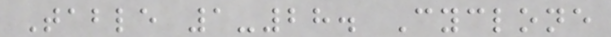Table 1-28. Cyclone
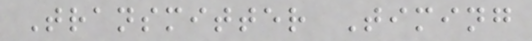Transmitter Timing
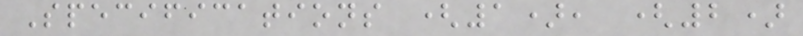Specifications (1), (2)
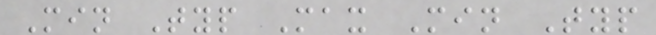Min Typ Max Min Typ
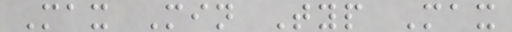Max Min Typ Max
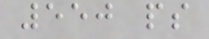550 ps
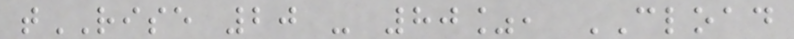tRISE 20 - 80%, CLOAD
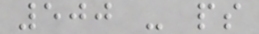500 - ps
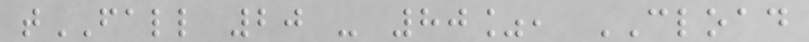tFALL 20 - 80%, CLOAD
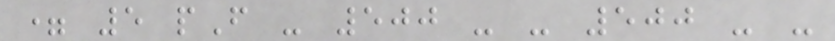= 5 pF - 500 - - 500 - -
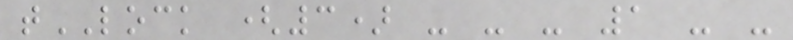tLOCK (3) - - - 1 - -
